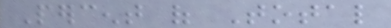Percent of Total
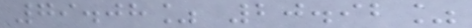79.08% 20.92%
